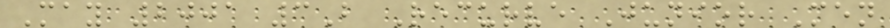May 2001 3B Recurve Junior Men
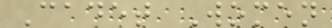Cadet Women
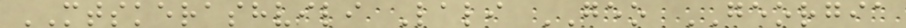MTSKERASHVILI Lali GEO GEORGIA
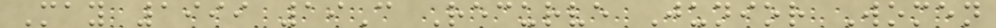May 1999 19C Recurve Junior Women
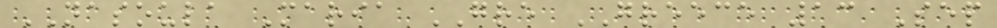NASOULA Maria GRE GREECE 13 Sep
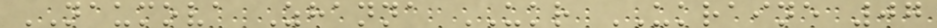NAUMOVA Zhanna UKR UKRAINE 07
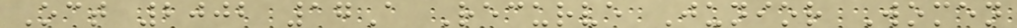Oct 2002 17A Recurve Junior Women
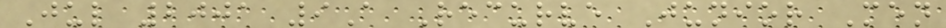Jul 2001 9A Recurve Junior Men
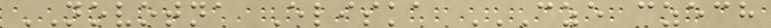NOVOTNA Eliska CZE CZECH
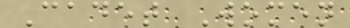Cadet Women
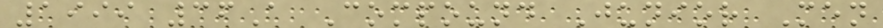1999 36A Compound Junior Men
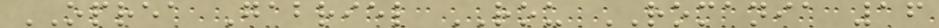OPREA Gabriel ROU ROMANIA 16
